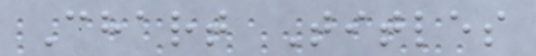Chart Titles
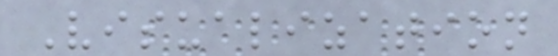Visualization
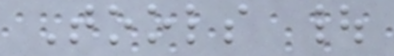Tools |
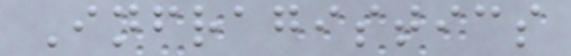Infragistics
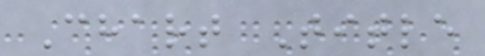Chart Title
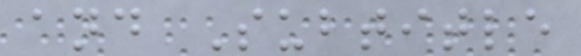and Subtitle
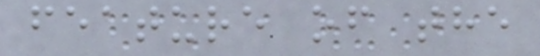feature of the
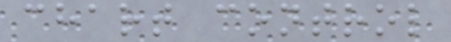chart control
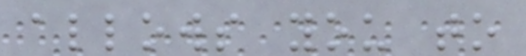allows you to
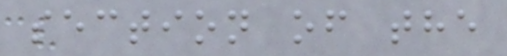section of the
